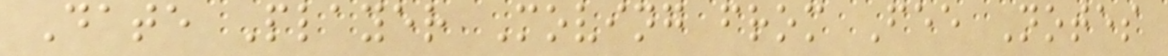Date Player Moving from Fee Notes
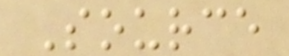Source
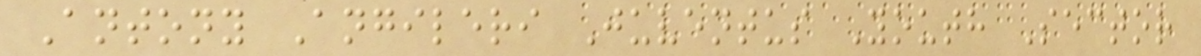Antony Angileri Juventus Youth Sector
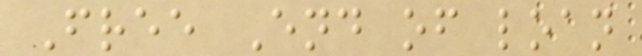Free End of loan
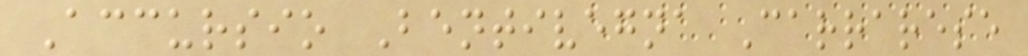Accursio Bentivegna Carrarese
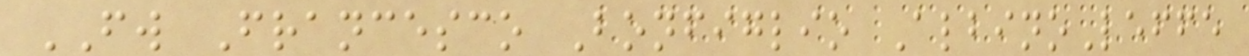FW Francesco Bonfiglio AlbinoLeffe
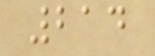214
